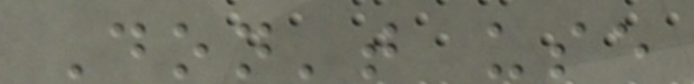Don't use
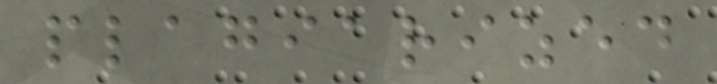plagiarized
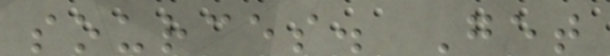sources. Get
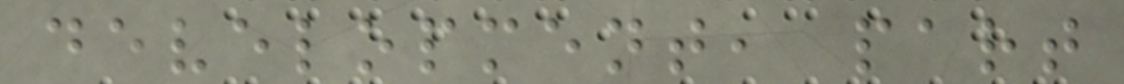development, part
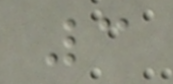3
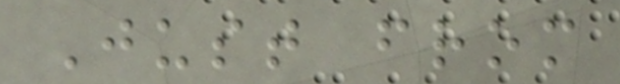Just from
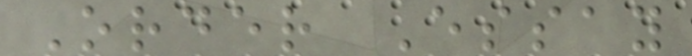Order Essay
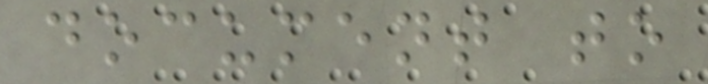document to
